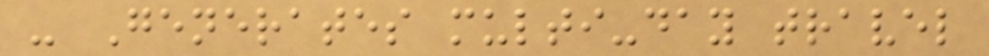- Generates multi-day travel
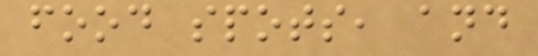food spots, and
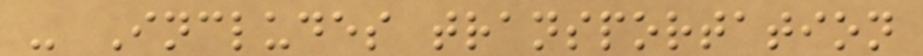- Includes transportation
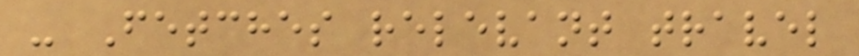- Fetches relevant travel
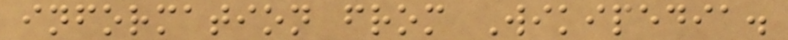information from Wikipedia.
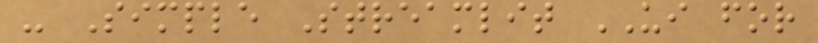- Simple Streamlit UI for
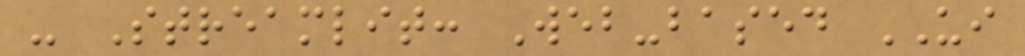- Streamlit: Web-based UI
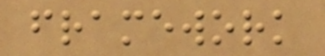framework
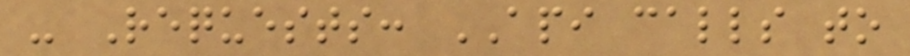- Requests: API calls to
